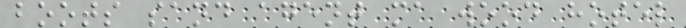boots sand agent ma wood hotel
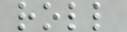roll
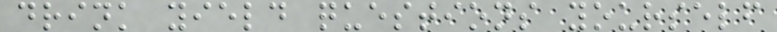drink yield questions yourself
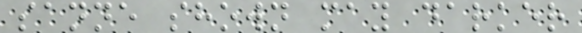sanne shown may darker
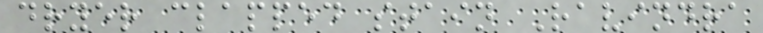dryer clapped stain Ravindra
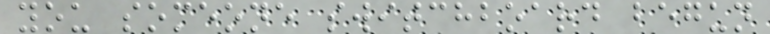you someone switchboard begun
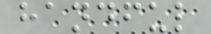handful
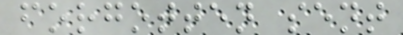forgotten sent
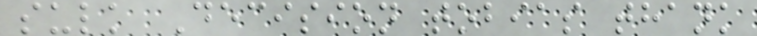sulk Decision tobias thank
